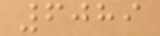6089
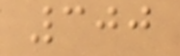300
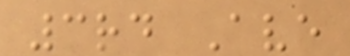3rd Ave
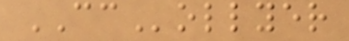CCollyer
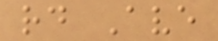rd Ave
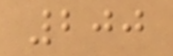200
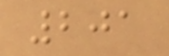201
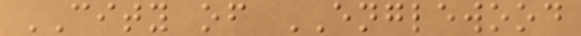CITY of ENGLEWOOD
